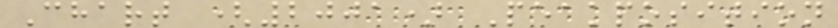Chart (2001) Peakposition
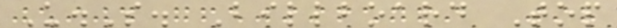U.S. Billboard Top
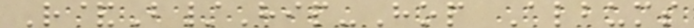R&B/Hip-Hop Albums
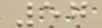57
